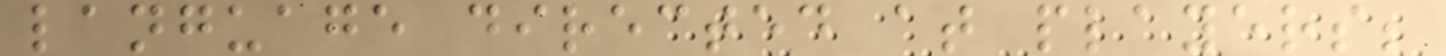language directed at players;
